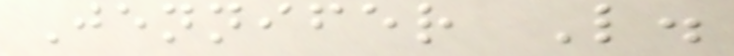Jennifer L.
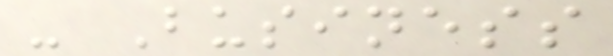- Business
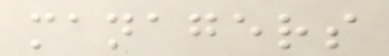managers
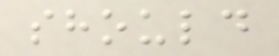should
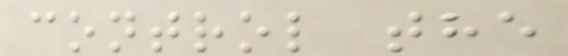control the
